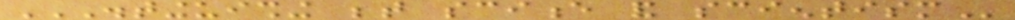DISTINGUISHING BETWEEN SCIENCE AND SCIENTISM
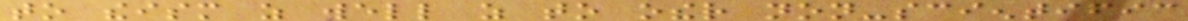to theism as well as to other non-scientific
